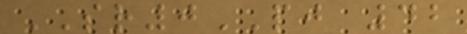SR0PJ 42
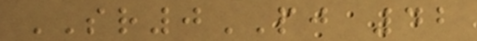SR0PJ 42
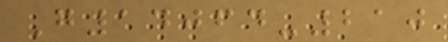G14064-210
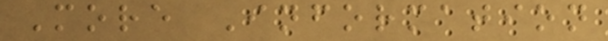More Information
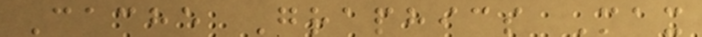Cache Graphics Max
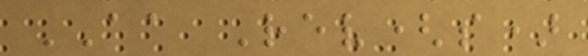AA Rev(s)
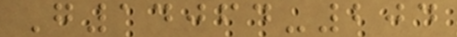G14064-204
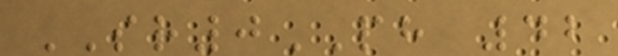SR0PH 42
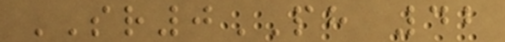SR0PH 42
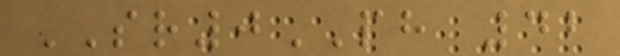SR0PH 42
